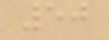50
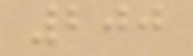200
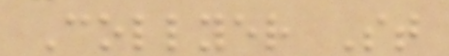Collyer St
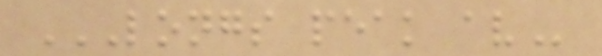LONGS PEAK AV
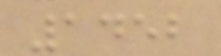1452
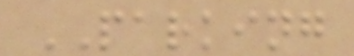PARKING
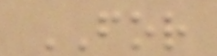FOR
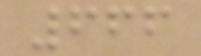666
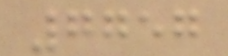7757
